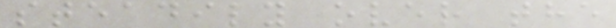steadily over the
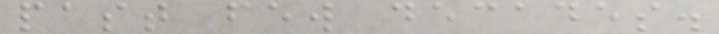past few decades.
